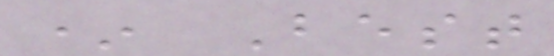* Best
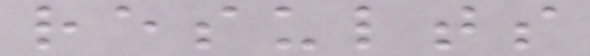results
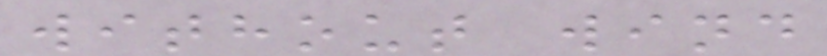without wind
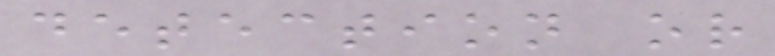detection or
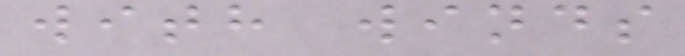with winds
